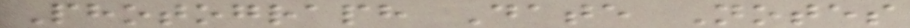Photograph Date Notes
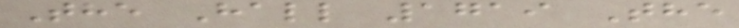The Hall 1719 The
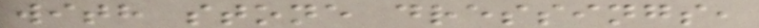with stone dressings,
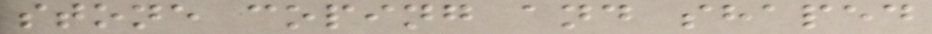stone coping and shaped
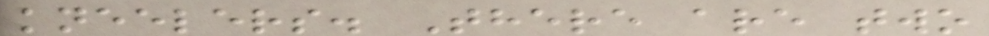kneelers. There are two
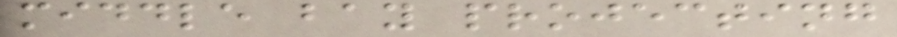middle bay projecting
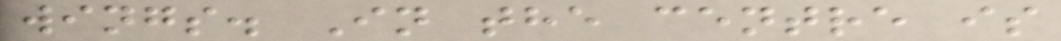wings. In the centre is
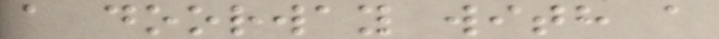a doorway with a
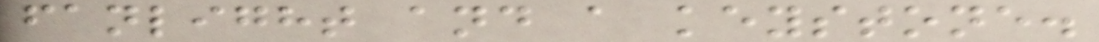fanlight and a keystone.
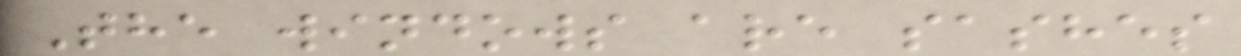The windows are sashes
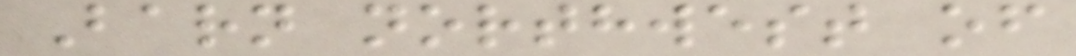Barn northwest of
